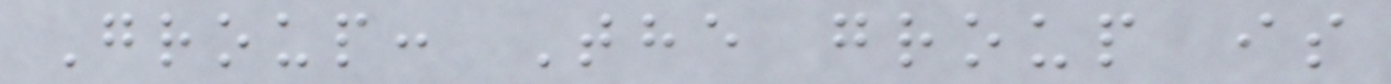Group: The group is
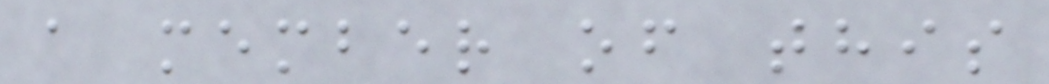a member of this
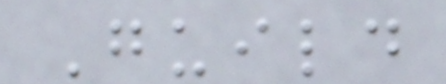Guild
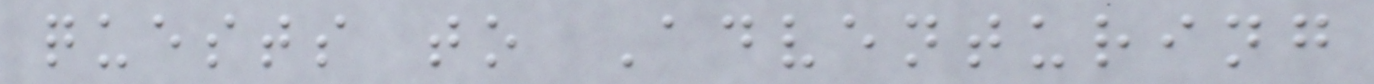quests to Adventuring
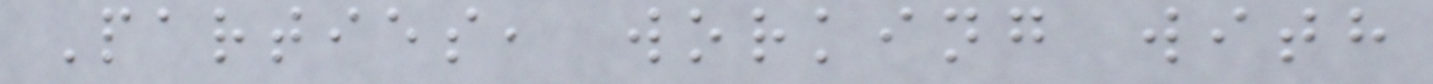Parties, working with
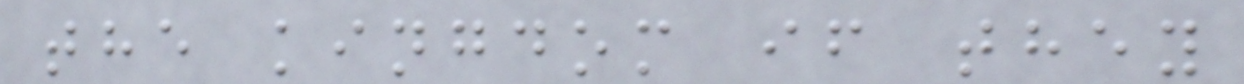the kingdom if they
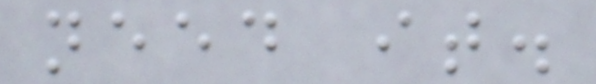need it.
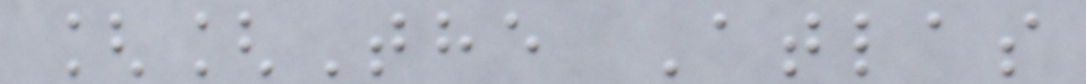[[The Atlas
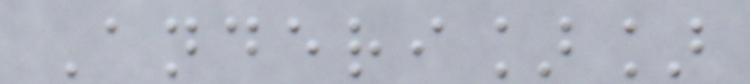Anderi]]
